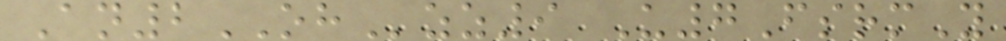An2OHzz9 U7FsrmY
